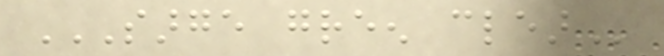SARGE GREEN CLEAR
